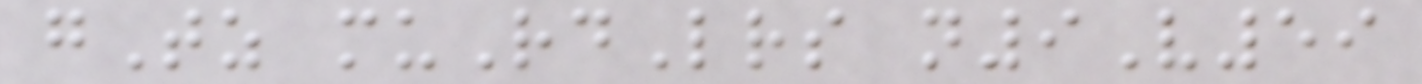gTz muRdLrs n9V59
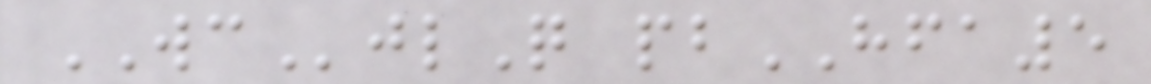WCjlQ pbHFA5
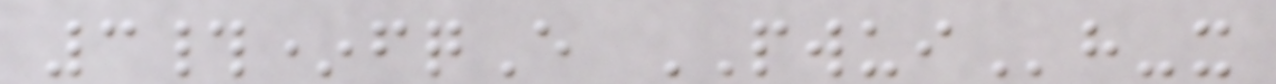3#*fqE PWUIh-x
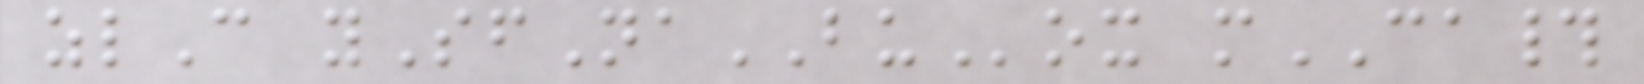zlC ySfNaBUox mCA#
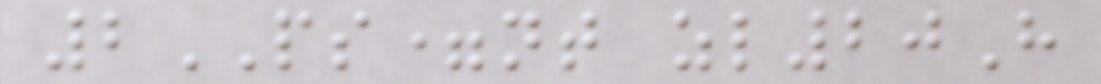2PS=nt zl20H
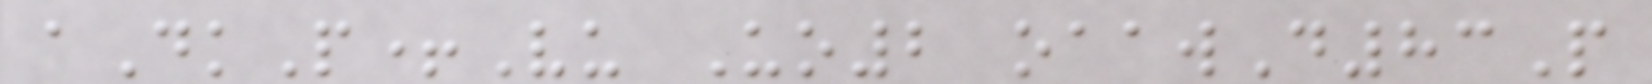aDkP+Vu Uo2 oaawD83P
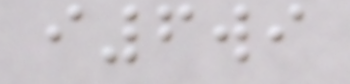i6wi
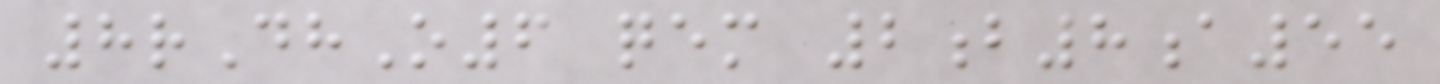8rDhO6 qem 2b8a55
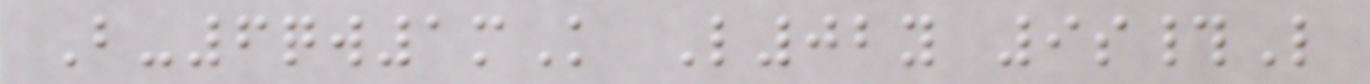B-6qw1mK L02y 9s#L
